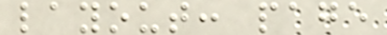layout: page
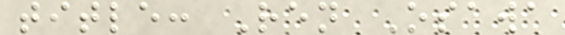title: Ren Osawa
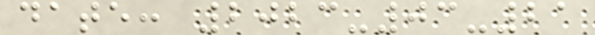date: 2023-03-21
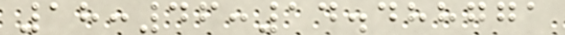18:46:14.488771
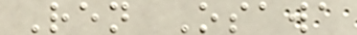Ren Osawa
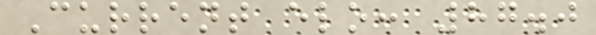Current elo: 87.0
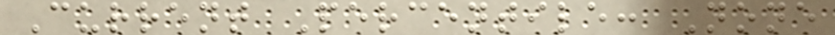Current Percentile: None
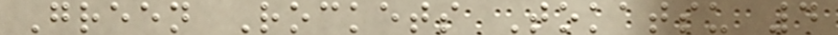Green Rockets Tokatsu 4
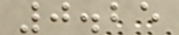0.25
